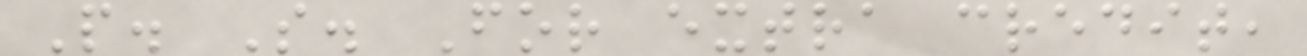P. S. For extra credit,
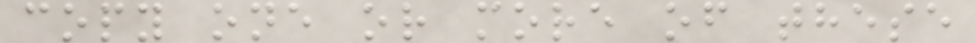copy one or more of these
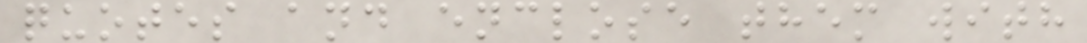quotes and enclose them with
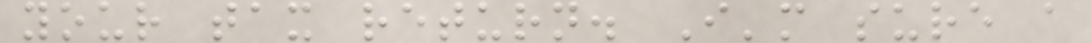your tax return. I'm sure a
